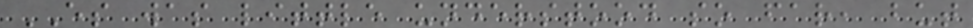ES was little understood so far, but
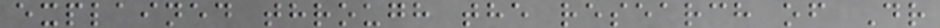explained through the research of Dr
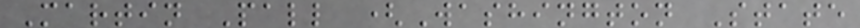Martin Pall (Washington State
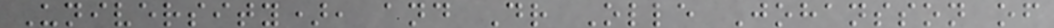University), and Dr Olle Johansson of
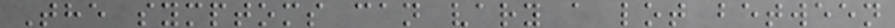The symptoms can vary a lot between
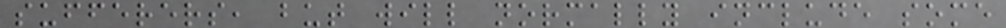sufferers, but will normally include some
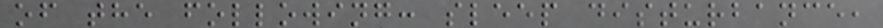of the following: sleep disturbance,
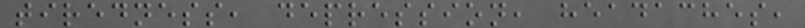tiredness, depression, headaches,
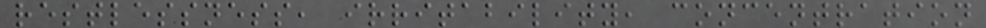restlessness, irritability, concentration
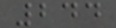244
